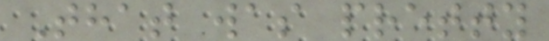That was pretty
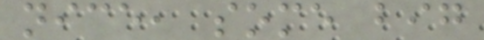nice, some big
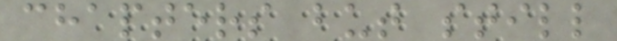chapters but still
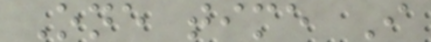One time I
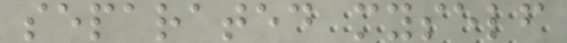separated myself
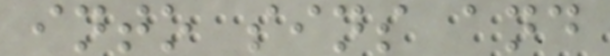into sins and
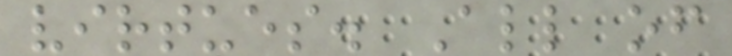virtues. All of
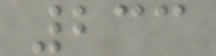233
